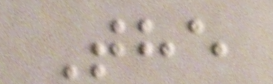The
